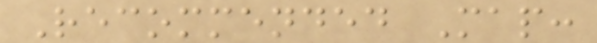Recommended Map:
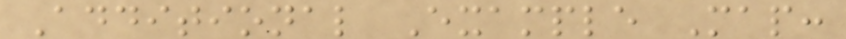Additional Example Map:
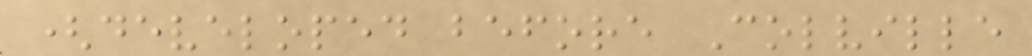(developed before Colville
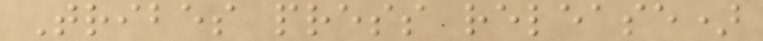Tribes press release)
